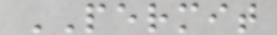PERMIT
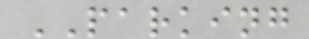PARKING
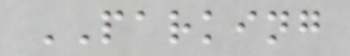PARKING
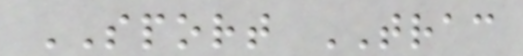SPORT TRAC
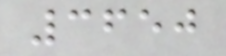3650
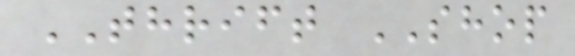THRIFT SHOP
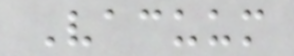Vacuum
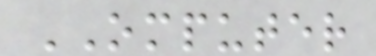OMPUTER
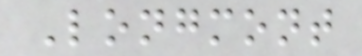Longmont
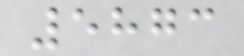5873
